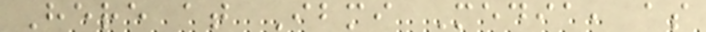Here at Ibmi Media, as
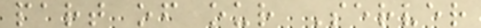part of our Server
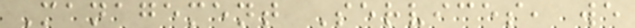Management Services, we
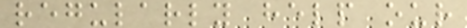regularly help our
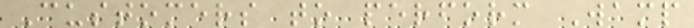Customers to perform Wamp
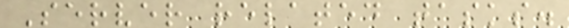Server related tasks.
